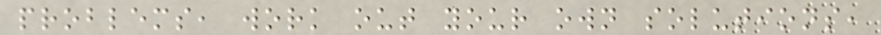problems, work out your own solutions,
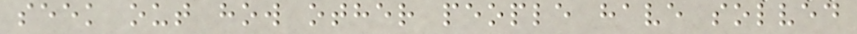seek out how other people have solved
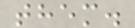them.
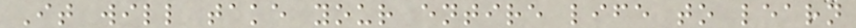It will take your entire life to learn
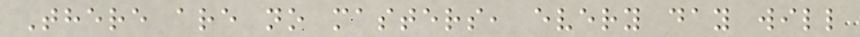There are no masters, every day will
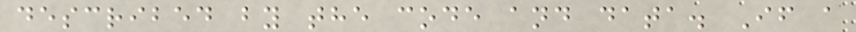described by the code and data. If a
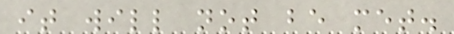it will not be met.
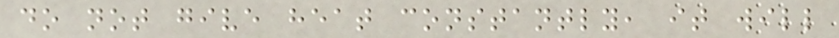do not give heat constantly, it will
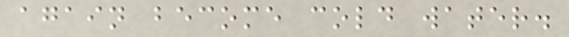again become cold water.
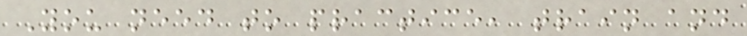You need to practice, train and
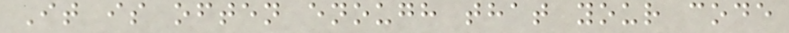It is often enough that your code
